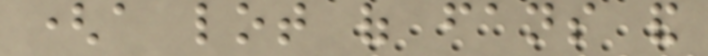(a lot of fans and
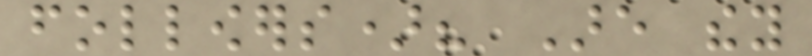followers)? Are they
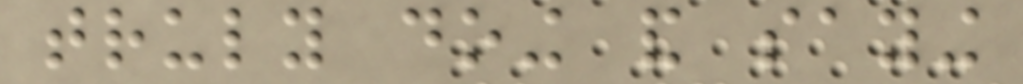truly doing and saying
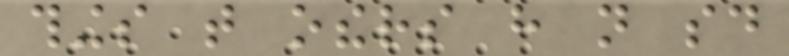things that others have not said
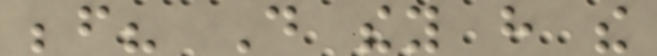before? Do they have the
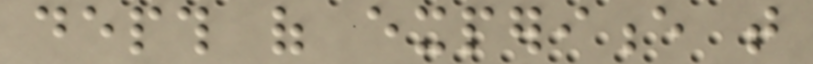depth of experience that
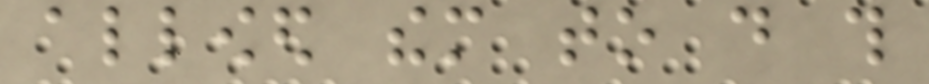allowed them to do this
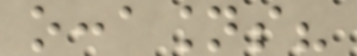occasions?
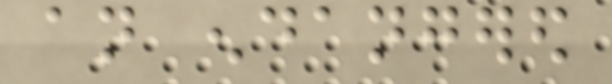an endangered
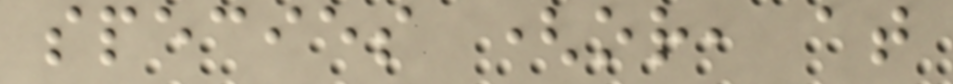species (or, at
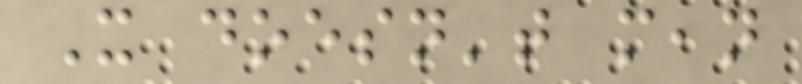It doesn't mean
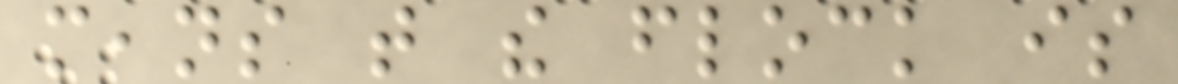means that the flock is
